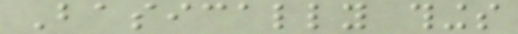Basically things
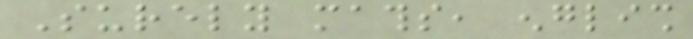Surely maths, english
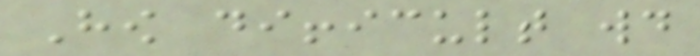How difficult would
